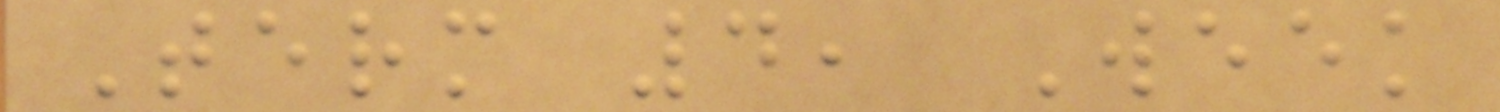Term 4, Week
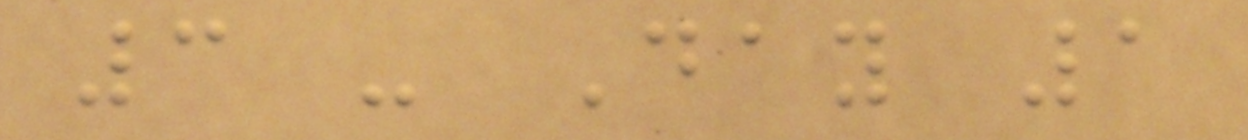3 - Day 1
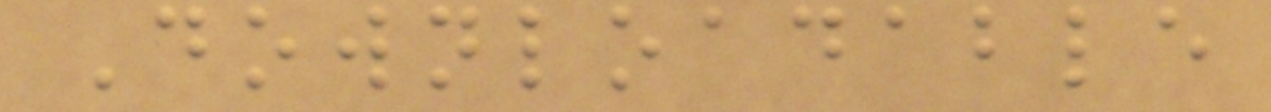Downloadable
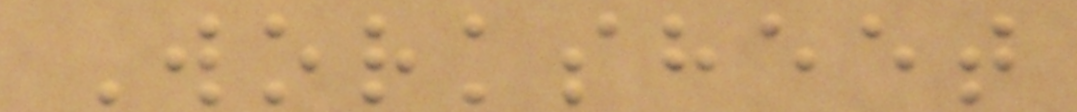Worksheet
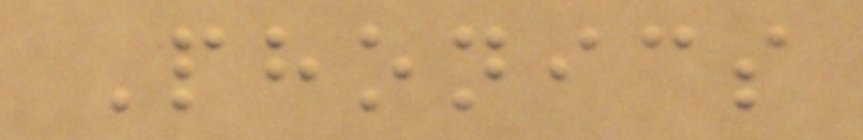Phonics
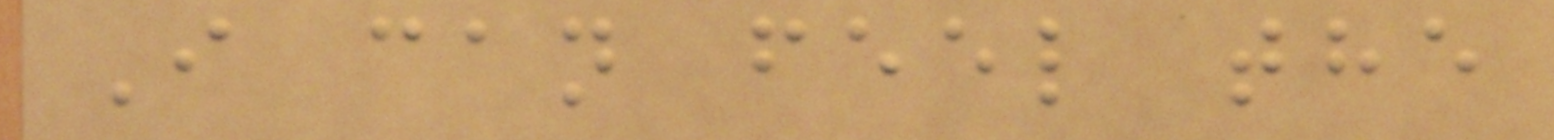I can feel the
